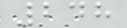248
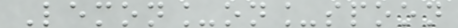Lemon_on_spoon
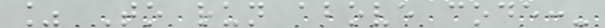% To run above code:-
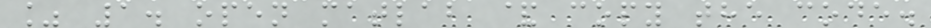% 1. open matlab & copy the code.
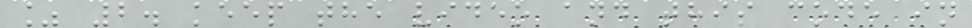% 2. keep the video and this code in
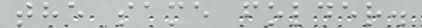the same folder.
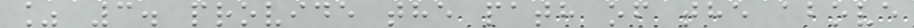% 3. provide the path of the above
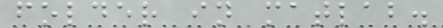folder in matlab.
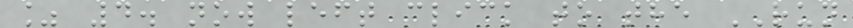% 4. now left click to the RUN
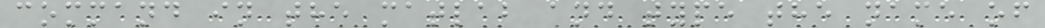command in the matlab and type the name of
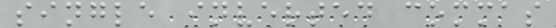single inverted commas
